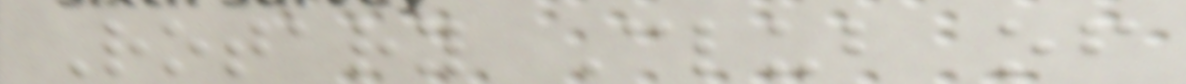Rotary Club of
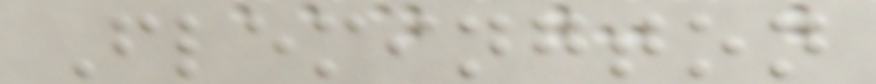Flemington
